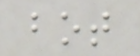bot
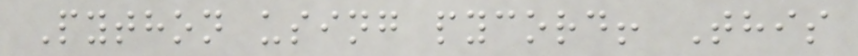Python using pycord! This
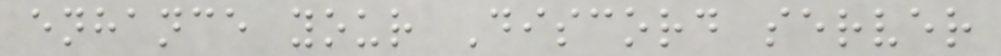enhance your Discord server
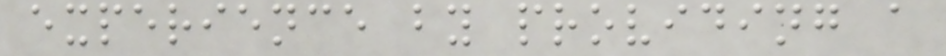experience by providing a
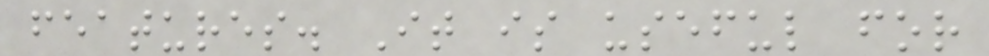features. It is useful for
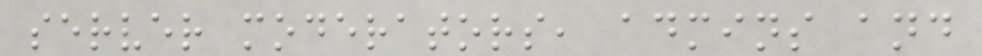server moderators, admins and
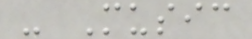- Music
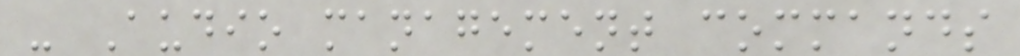- Audio management commands
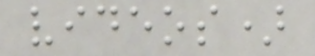videos)
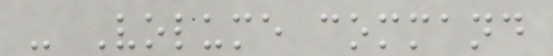- Volume command
